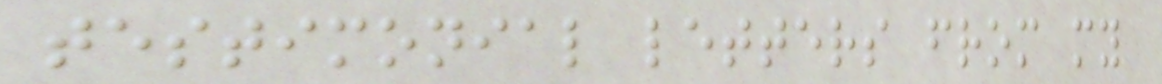testimonial letters from my
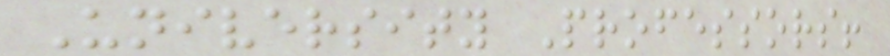University Professors!
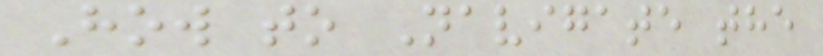How to Navigate the
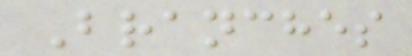Branches
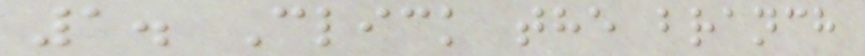1. Click the branch
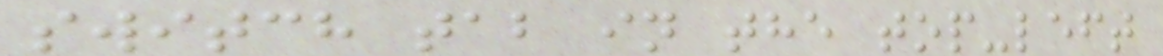switch tab in the top-left
